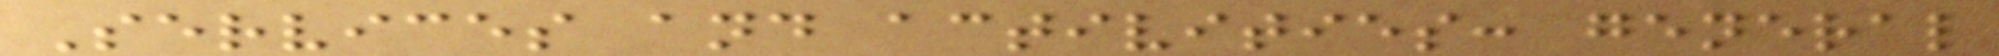Services and activities: general
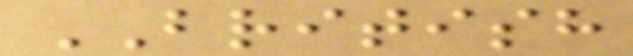BRITISH
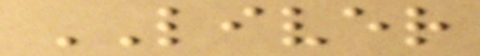LIVER
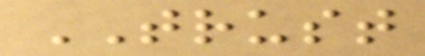TRUST
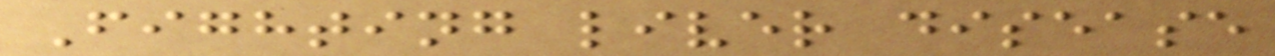Fighting liver disease
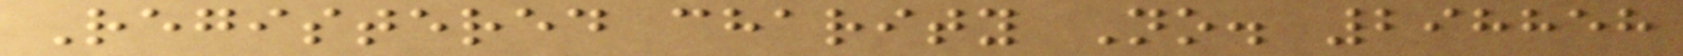Registered charity No. 298858
